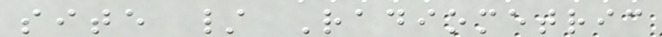site / Radiometric
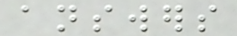answers
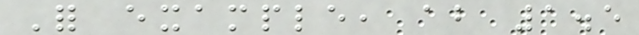For example, about 1.5
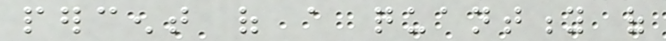percent of a quantity of
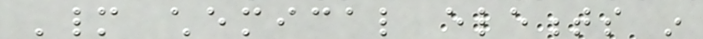Many chemical elements in
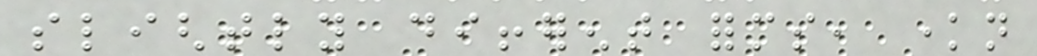slightly different forms, known
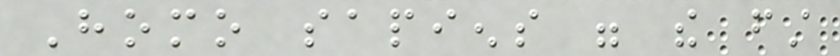Homo sapiens were the first
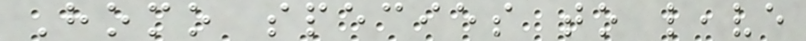Homo species to leave
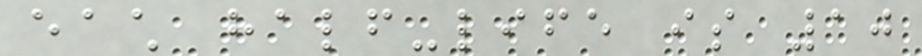each half-life is 10
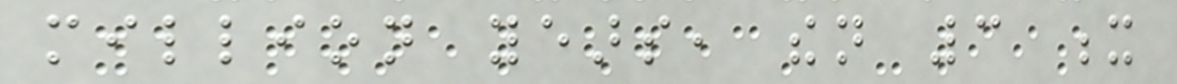million years, then 3 x
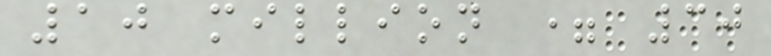10 million = 30
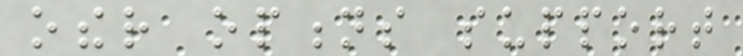other options support
